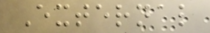External
